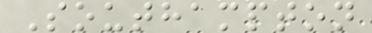Southampton
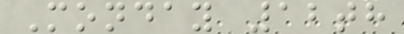Monday 12th
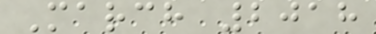March 2018
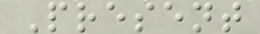Present
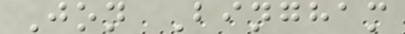Jon Bingham
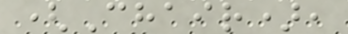(Chair),
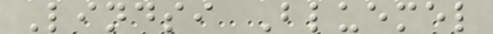Lindsi Bluemel
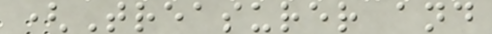(Treasurer and
